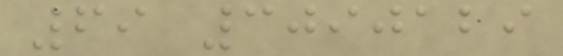69 3090129
